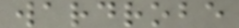wardrobe
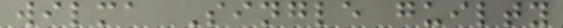wilma Single guilty
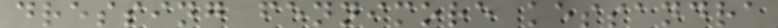dressing fennimore kessandra
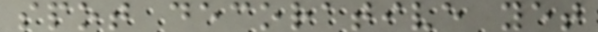spot decorative yet
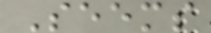Seems
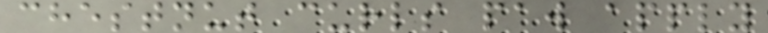chestnut curls paw apply
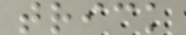trick
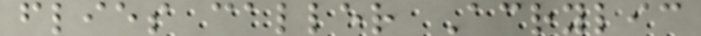flies caller Acrylic
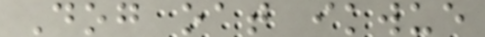Dog oat ikwue
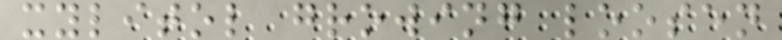xylitol growing loosen
